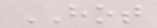HOT
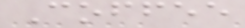Coffee
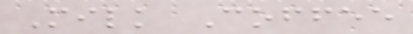Milk Coffee
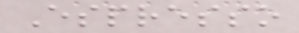Espresso
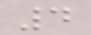4
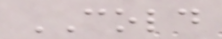COLD
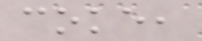coke,
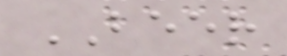BEER
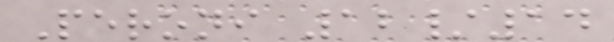Peroni 12/14
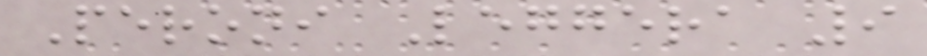Peroni Leggera 9
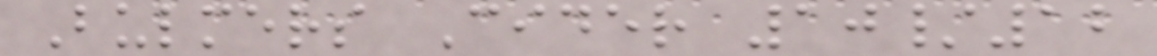Bulmers Cider 10/12
